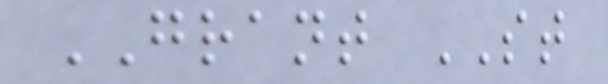GRANT ST
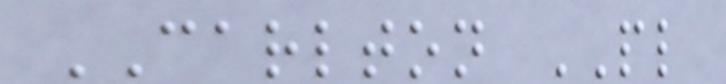CARLTON PL
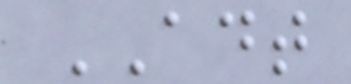ADT
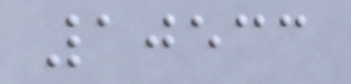10533
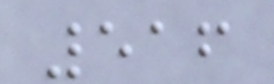516
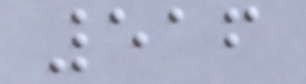516
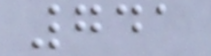741
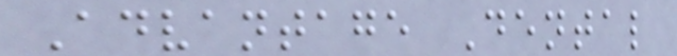Advantage Dental
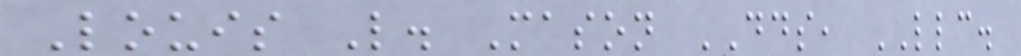Louis L. Mason DDS, LLC.
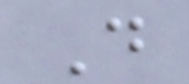D
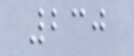230
